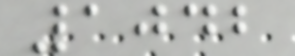1042
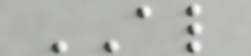AL
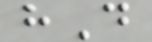hD
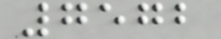7572
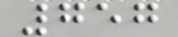757
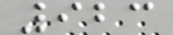923
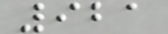921
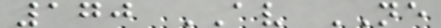170 AV NE
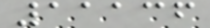11136
